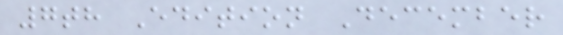7th Edition December
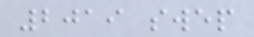2019 swep
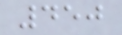450
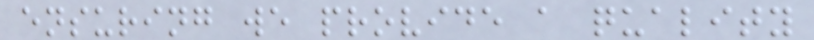ensuring we provide a quality
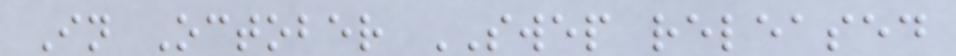In October SWEP released
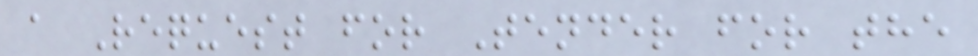a Request for Tender for the
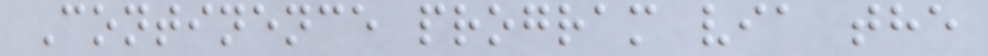Continence program via the
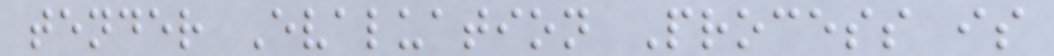tender Evaluation Process is
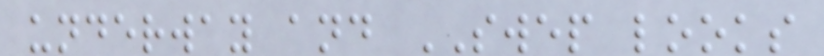underway and SWEP looks
